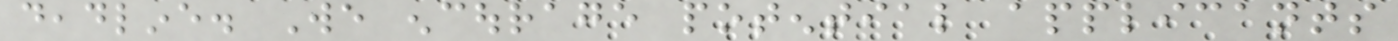deadline. We encourage potential applicants
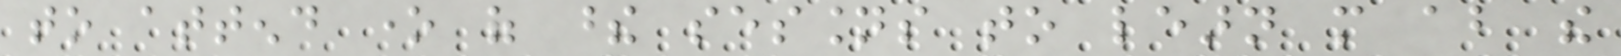to attend one of these sessions to learn more about the
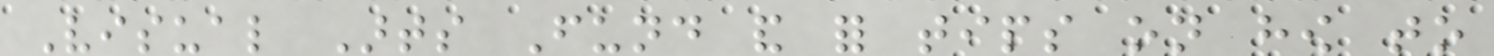Visual Arts Fund and for tips on how to
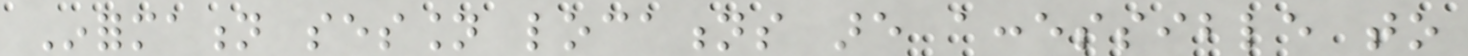Information session locations are accessible to
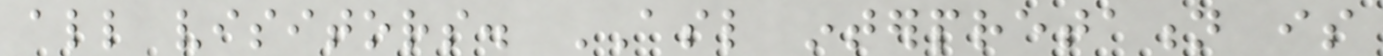all visitors. ASL interpretation is
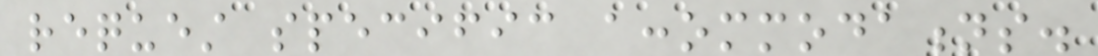request specific accommodations.
